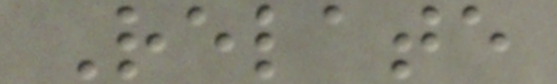Relate
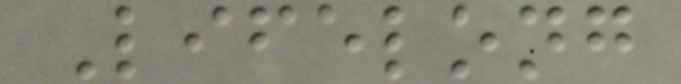Lifelong
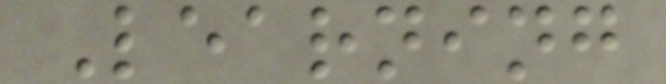Learning
